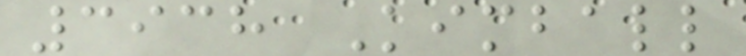3938 Kimball
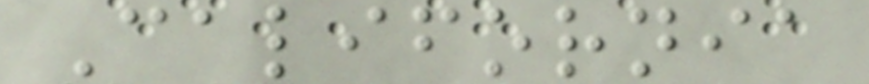California
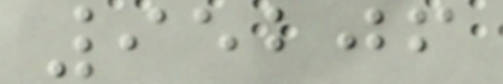95206
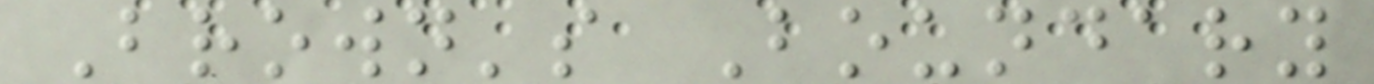Brown's Boundary
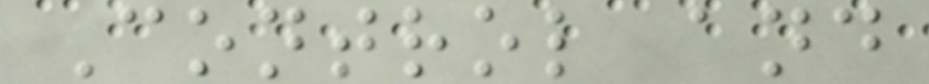Control and
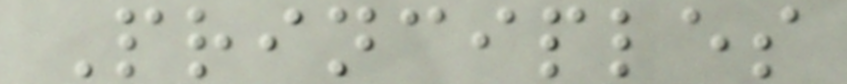Principles
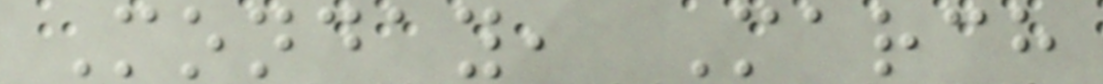Monday, March
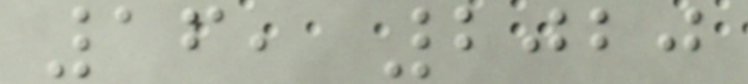16, 2020
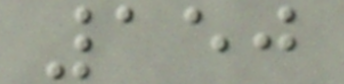150
